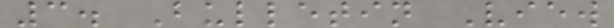3. Bulletin View
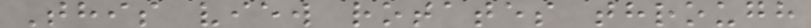This view rotates through
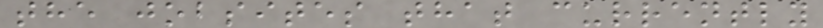the jobsites that currently
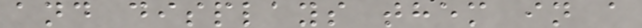and displays them in a
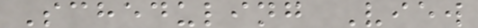Scheduling View
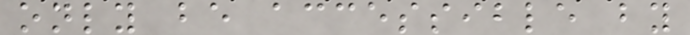only be accessible by
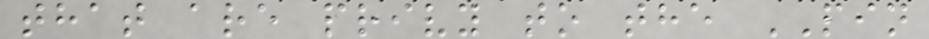that are privy to the PIN
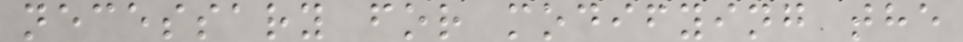necessary for modifying the
